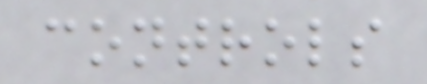controls
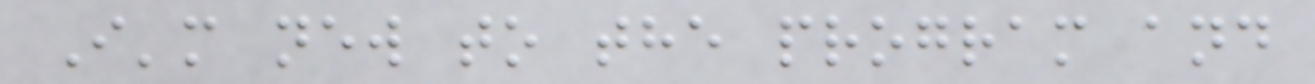I'm new to the program and
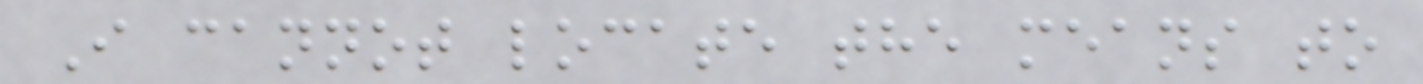I cannot locate the means to
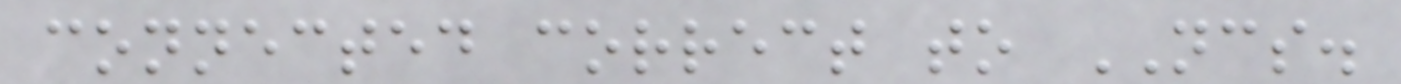connected correct to NCS.
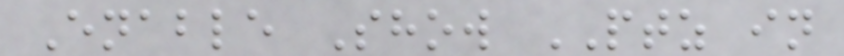Enable Show PTZ in
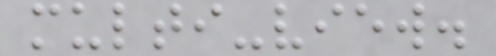multi-view.
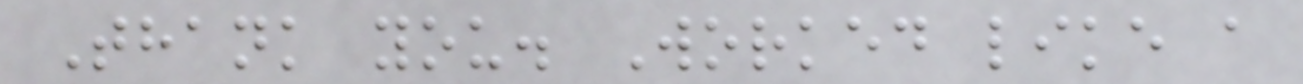Thank you. Worked like a
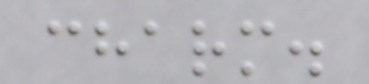charm.
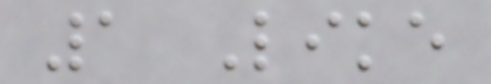1 Like
